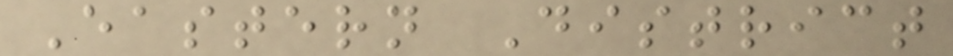Eastern District
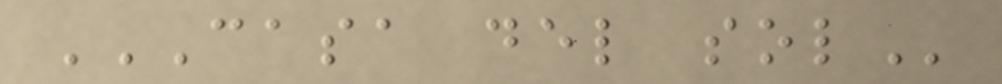CASA DEL SOL
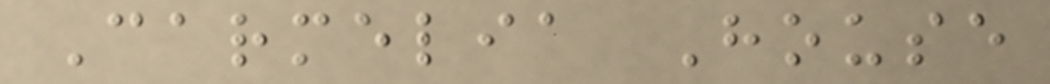Carmelia House
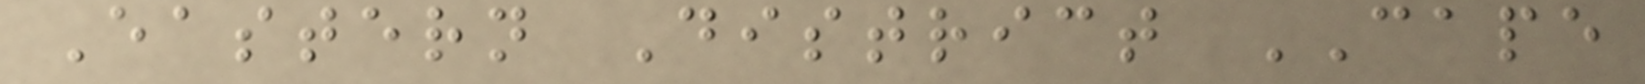Eastern District CAPE
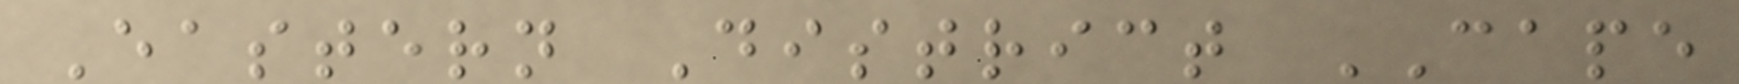Eastern District CAPE
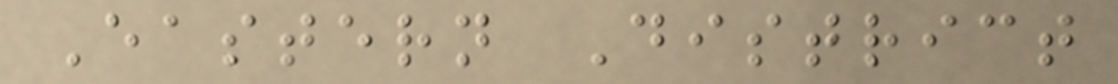Eastern District
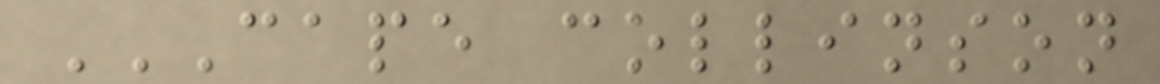CAPE COLLINSON
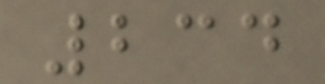234
